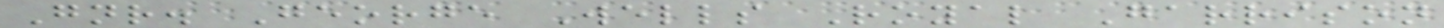Gnr. George Wells Royal Garrison
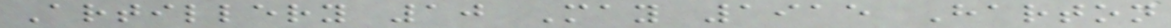Artillery 10 May 1915 Harton
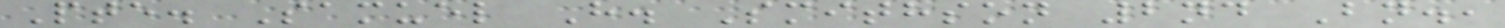Pte. Samuel H. Smithson 2nd Bn.,
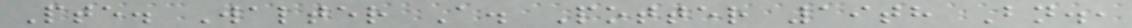Pte. Walter A. Potter 19th Bn.,
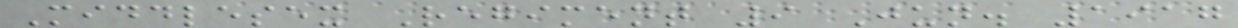Middlesex Regiment 9 Jun. 1917
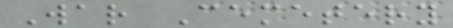War Cemetery
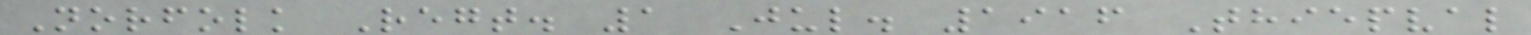Norfolk Regt. 1 Jul. 1916 Thiepval
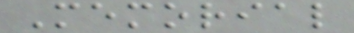Memorial
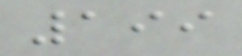199
